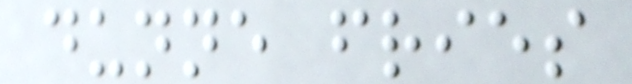dunne fries
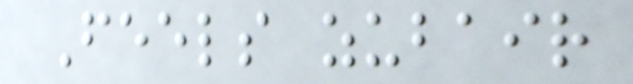Feels zubair
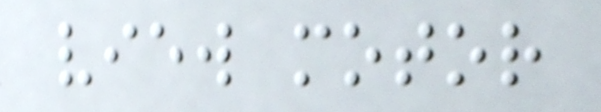view motor
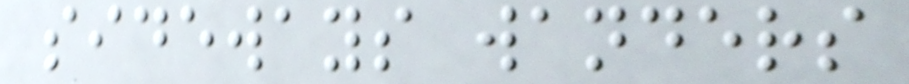sideways wanders
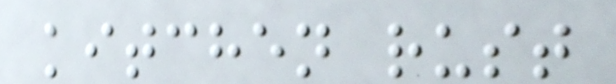kitchen rust
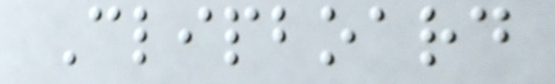Clipboard
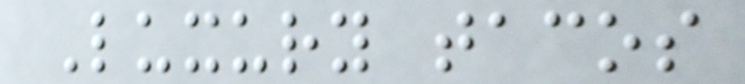Luxury tacos
